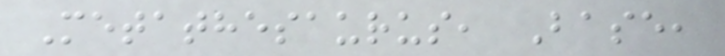Metathesaurus, Base,
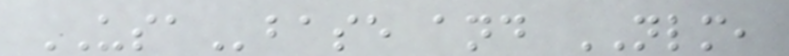USAbase and NLM,
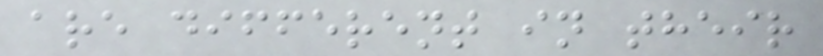are different in their
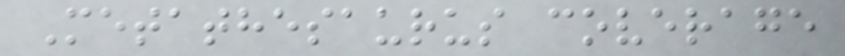Metathesaurus coverage
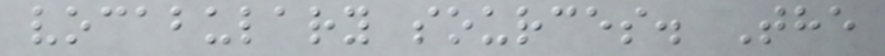vocabulary sources. The
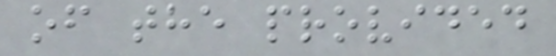of the provided
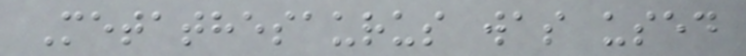Metathesaurus was used
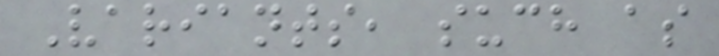Variants, such as
